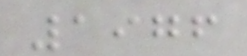1976
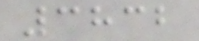3832
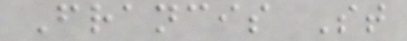Francis St
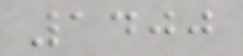1400
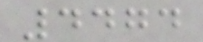4474
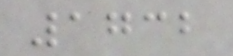1732
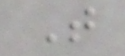T
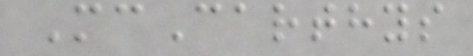McCarthys
